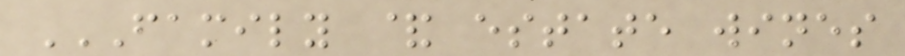FAMILY & ESTATE WINES
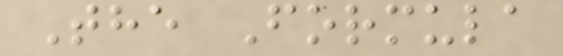The Formula
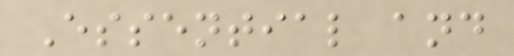Essential and
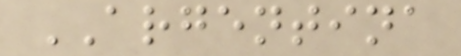ARGENTINA
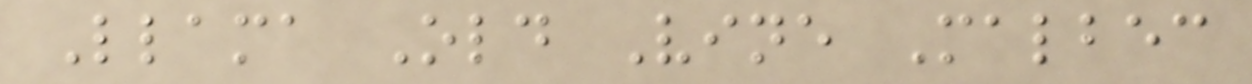Llama Old Vine Malbec
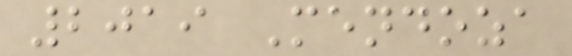2019 Mendoza
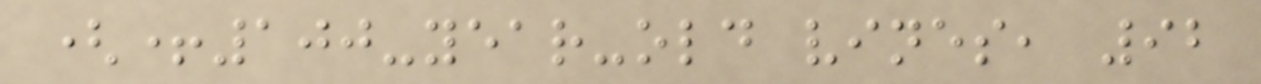(+100-year-old vines, 92
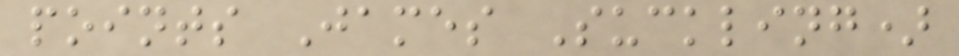points James Suckling)
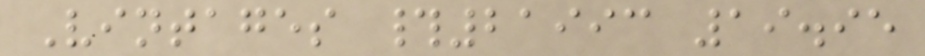Vintages #21993 19.95
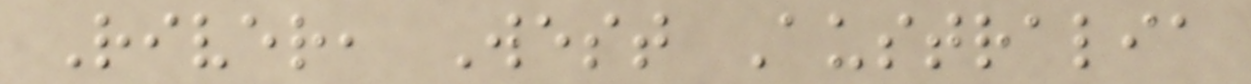River, West Australia
